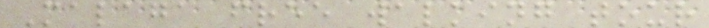Malaga free walking tour
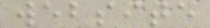website
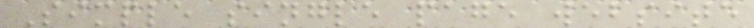Simple single page website
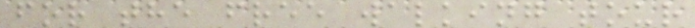for the free walking tour
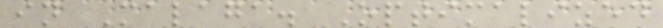in Malaga. Optimalized
